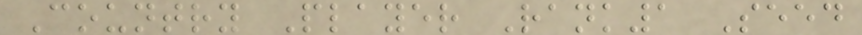Country Player Rank1 Seed
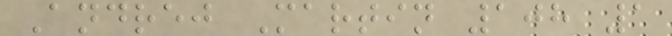Andrej Martin 108 1
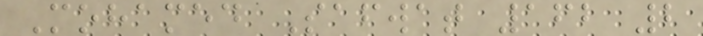Mohamed Safwat 162 2
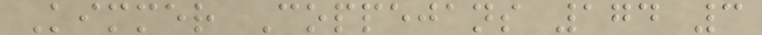Kimmer Coppejans 174 3
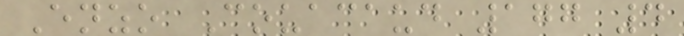Enzo Couacaud 177 4
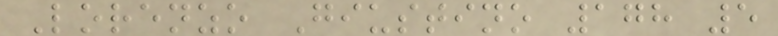Lorenzo Giustino 178 5
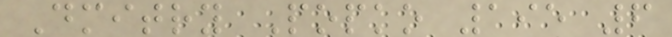Dmitry Popko 195 6
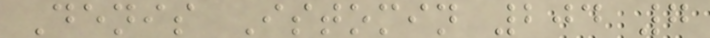Denis Istomin 204 7
